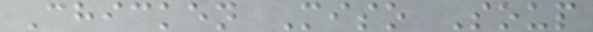Chicken Miso Soup
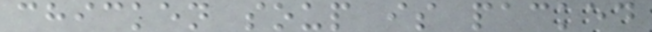chicken soup is packed
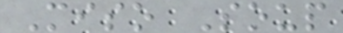Miso Soup
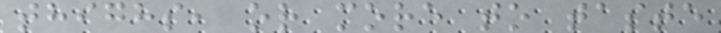thighs, or more to taste
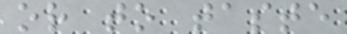or to taste
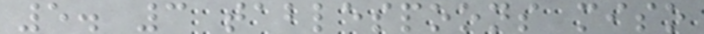5. 3 tablespoons miso
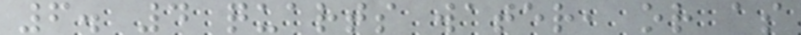6. 4 quarts water, or as
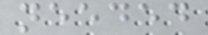needed
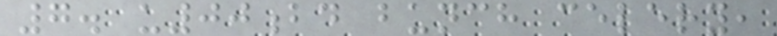7. u00bd bunch celery,
